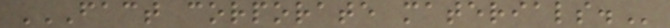FACT CORPORATE MATERIALS.
